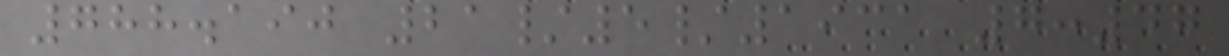788.190 21/5/1931 7:47
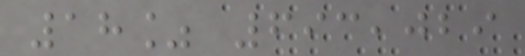18% 693,029
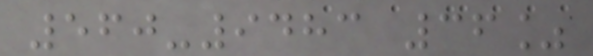560-9483 36%
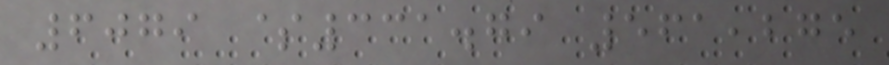6079 $331.79 561,275
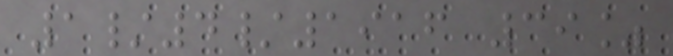1/4/1916 39%
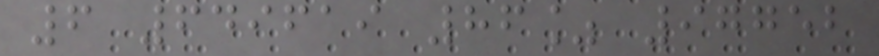6 649619 86% 97752
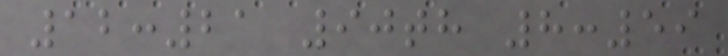12:21 90th 8:59
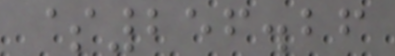$256.26
